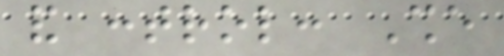and control: She
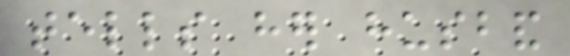tells her husband
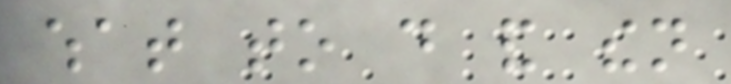what to do and then
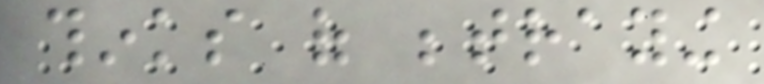thinks of betraying
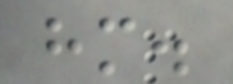him.
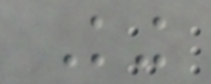King
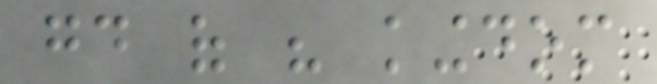good of his kingdom
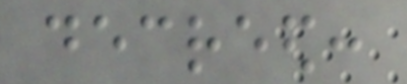decreed:
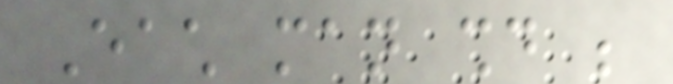Each man should be
